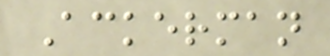Ackerman
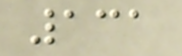131
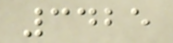3425
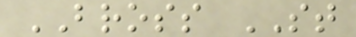BROSS ST
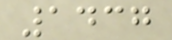1437
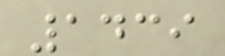1439
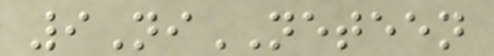9NiNETEEN
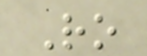Ro
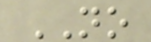NO
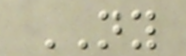NY
